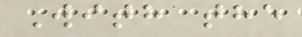With the
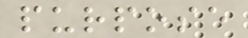purpose
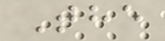The
